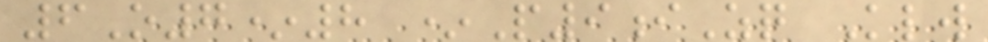6O7*8 *P9iZq Klw
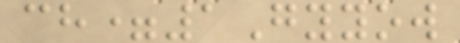ch=1Gyyow
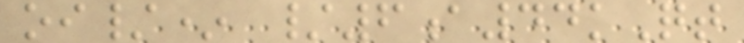oi/* /6a44kQt
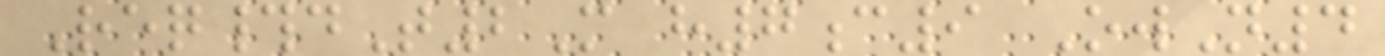Req#dT2M h7c9 OwN4
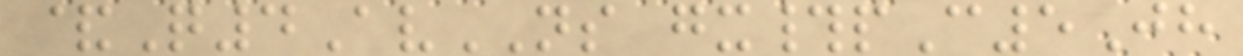&Q4AvNS gx#pC5Jh
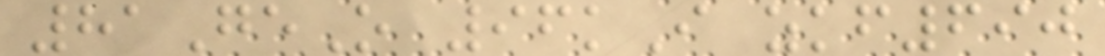81GeO 96kI zkf690
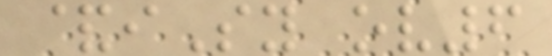&iSy ov6
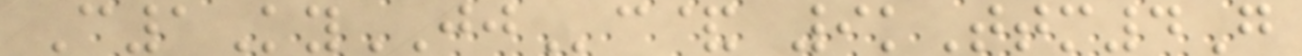C1KyJJc& 9kTtm4G
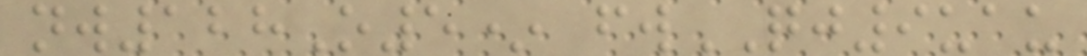nw128O5* fwQJ9uau
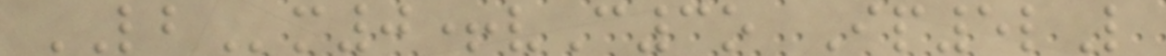LBm0+vC3o Ip5lL
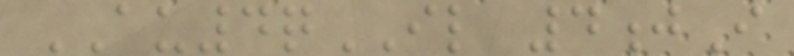AU4qIL 4jI
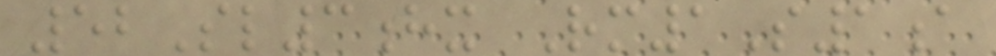52Sl3hx Rm1S1a
